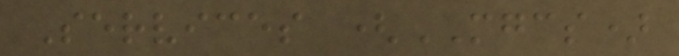Services (MGCS)
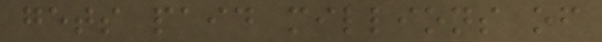gets paid millions of
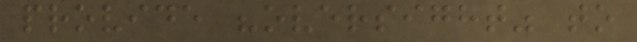provide "oversight" to
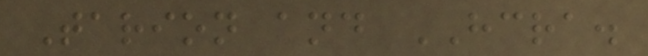Tarion and HCRA.
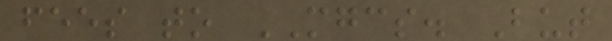fees to MGCS. But
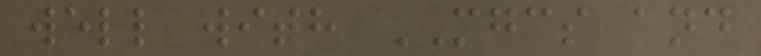well with MGCS and
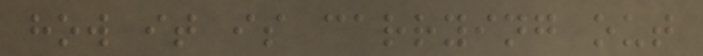how it is carrying out
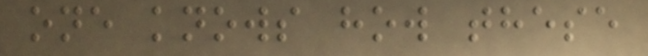one knows how these
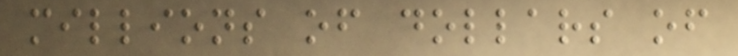millions of dollars of
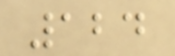124
